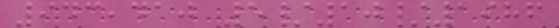943,410 5/10/1986
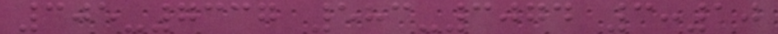305-7337 583-3074 3:10
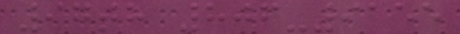97th 806-9155
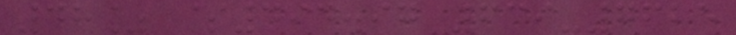48% $494.97 639-7625
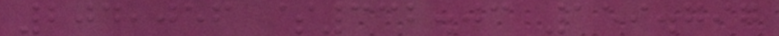204,056 $332.03 159.797
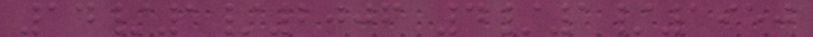14/1/2006 4/1/1950
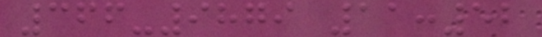366-9879 11:52
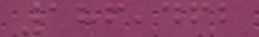186,462
